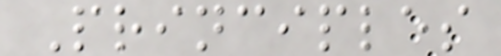Principles
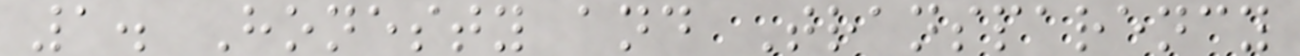1. Honesty and Transparency
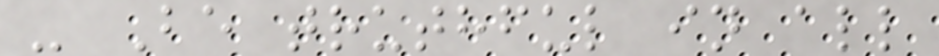- Be truthful in all
